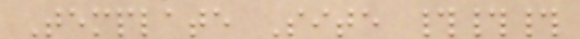Template Site ###
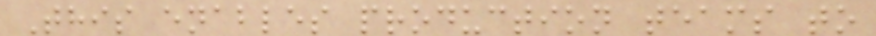This enables production teams to
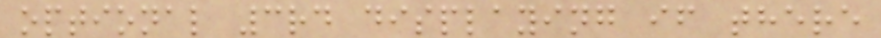optional 3rd displaying if there
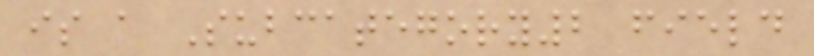is a Subcategory2 field
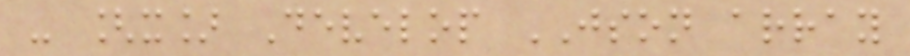- [x] Develop JSON array
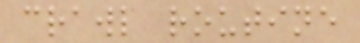crawl routine
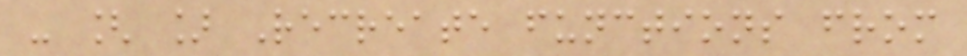- [ ] Recreate functions from
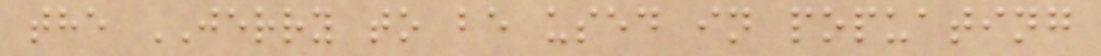the JERRY to be used in popuating
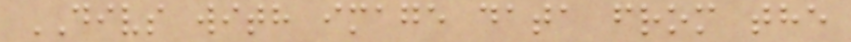DIVS with image data from the
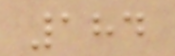184
